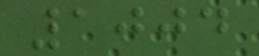1004
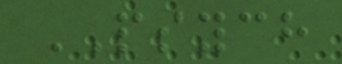PSYCH
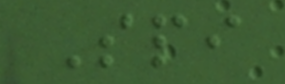Spi
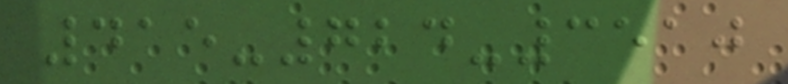415-724-3510
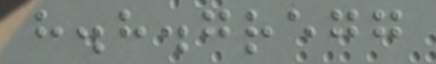h.h.gregg
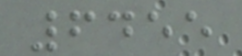6455
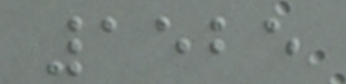1525
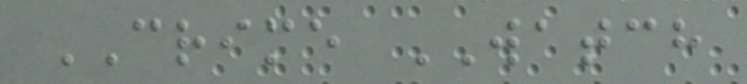CRIME WATCH
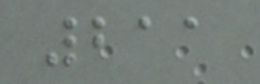211
